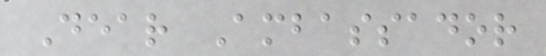Dear Ambassador
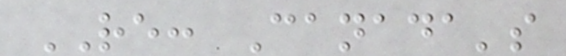RE: Canada's
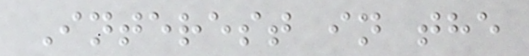Interest in the
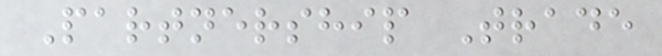Partnership Trade
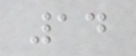14
